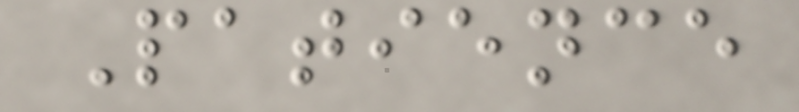Patience
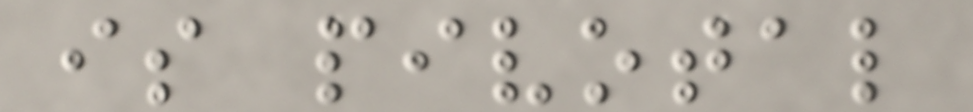is pivotal
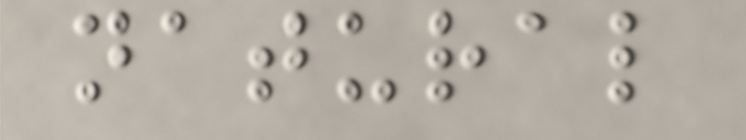natural
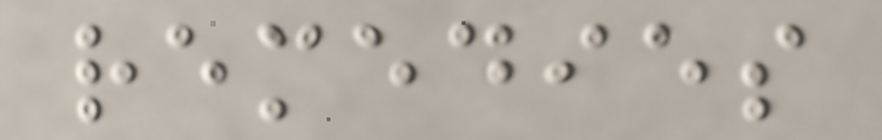remedies
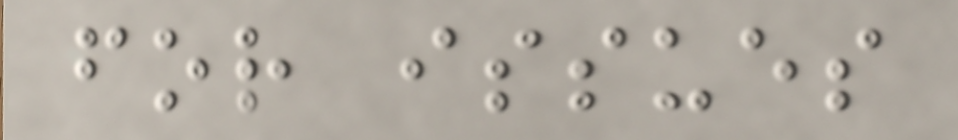for issues
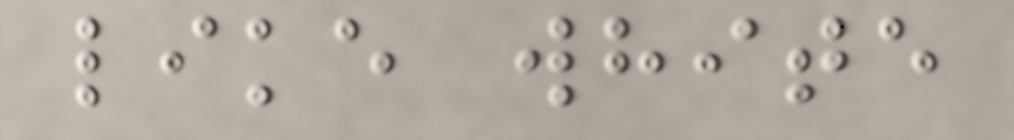like white
